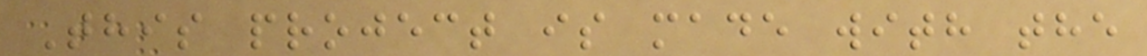This project is made with the
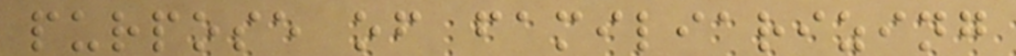purpose of familiarizing
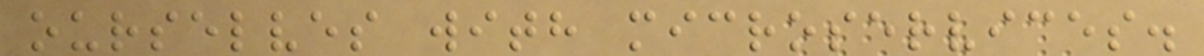ourselves with microservices.
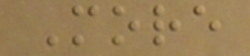More
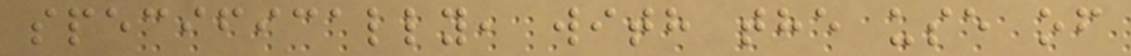specifically, with the use of
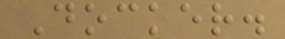Docker.
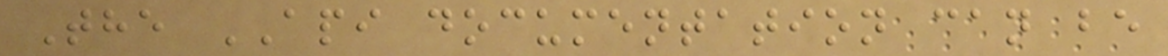The API documentation can be
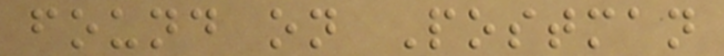found on Postman
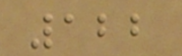122
